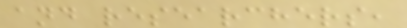and researchers,
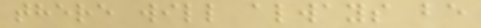there will always be
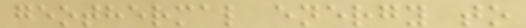geothermal energy to
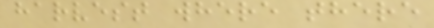harvest where there
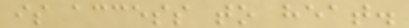is access to heat.
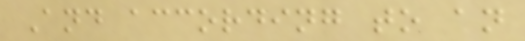And according to an
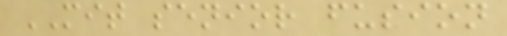MIT senior fusion
